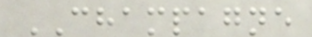CHAMPAGNE
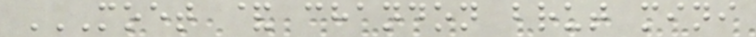MOET & CHANDON BRUT MINI
